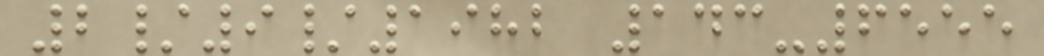2/9/1982 143-6555
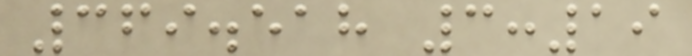369.518 3:19
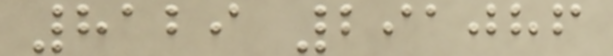8129 291086
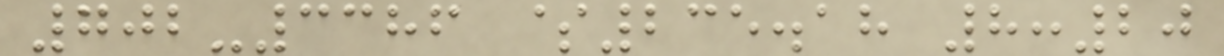702-3386 $235.18 8:20
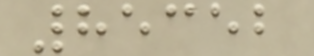85352
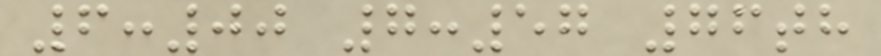6:00 7:57 76th
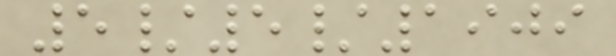5/5/1909
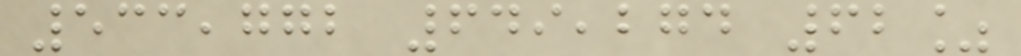533,772 649,274 62%
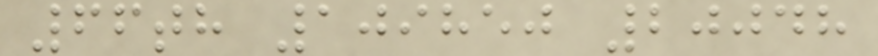66th 109850 20048
